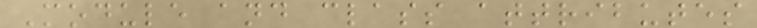Module and class attributes
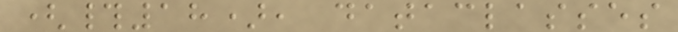(#18), dataclasses
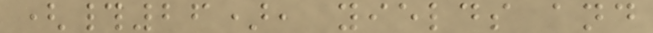(#26), yields and
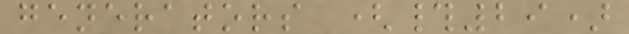generators (#29)
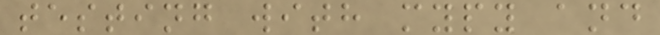testing with mypy and
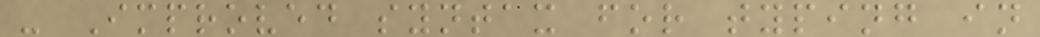- Improved syntax for typing in
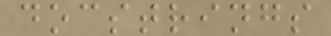docstrings
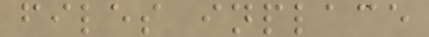files inplace
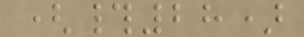(#28)
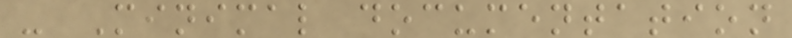- Minimal documentation
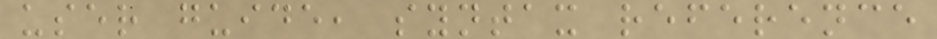user guide, syntax reference
